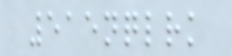515nqlrk
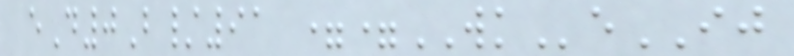eD0B/91 ==WKeIJ
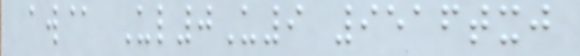aw@ Ul0U9 9516txj
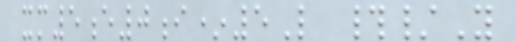xm5e0i*5L #/Y
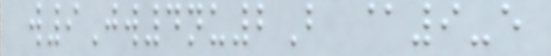w9Jw4nu2B @9-e
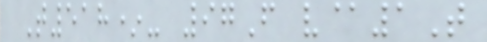T518*- 97F v@1T
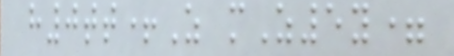h0tt+Z mZ5y=
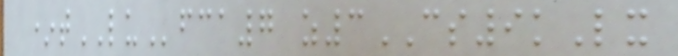*tLUfca7 z3CS9kLx
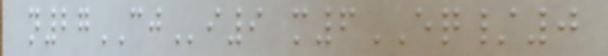n27CJi9 m6EQ/0
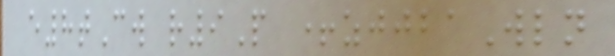e8tCw r9P +zjjbaWln
